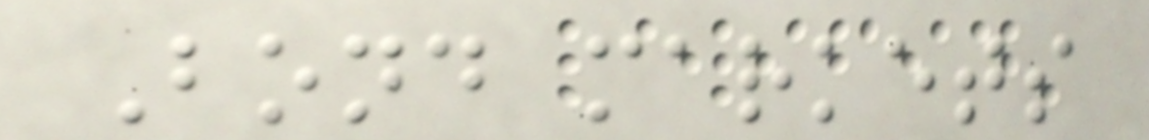Bond markets
